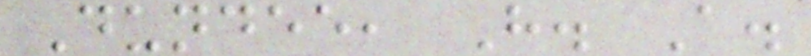Dundee, H. A.
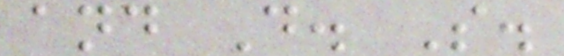and D. S.
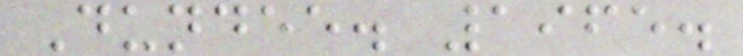Dundee. 1965.
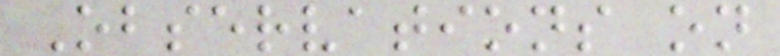Observations on
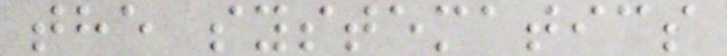the systematics
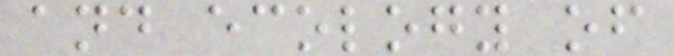and ecology of
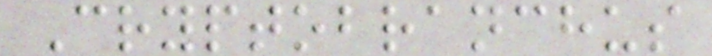Cryptobranchus
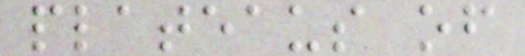plateaus of
